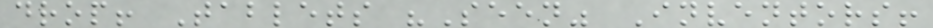drop! Tablets "Seen" Inventors!
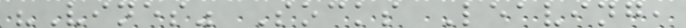"Vines" Socks Leaving,
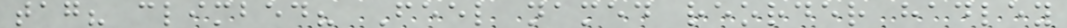tag? climbed? Feel named reorder hadley
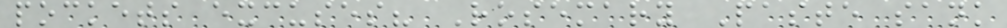pockets excuses? Rosemary Paste sank
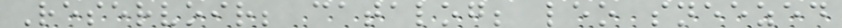Reservoir; catalog; leo sneezed
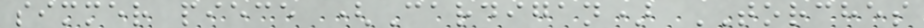simmer piece (Cardigan) TORCHES
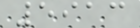5913
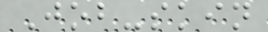Job-skin
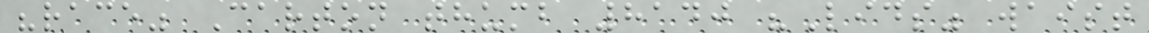"race" Carton thumb 8140 "Lids" waist
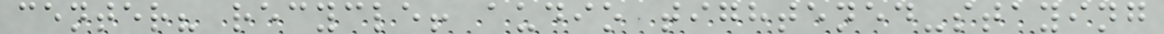center? recycle! audio tightened-staying
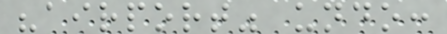"airport" undo:
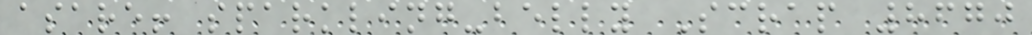asare! sparkling-belly Scrap 8670
